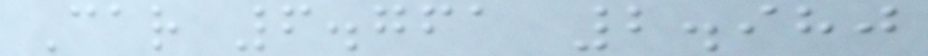Car 6.761 2.980
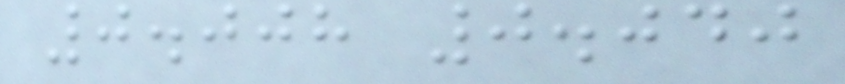0.008 0.040
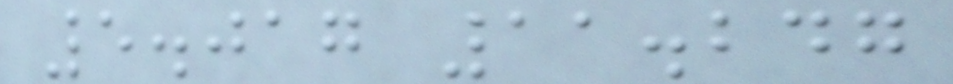5.017 11.247
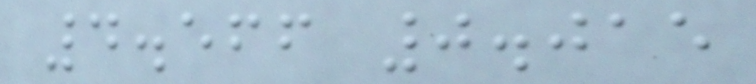4.566 0.015
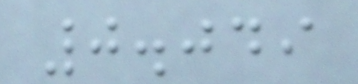0.049
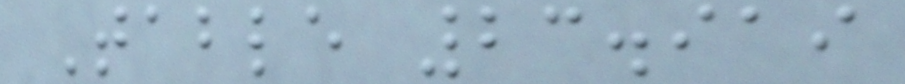Table 23.919
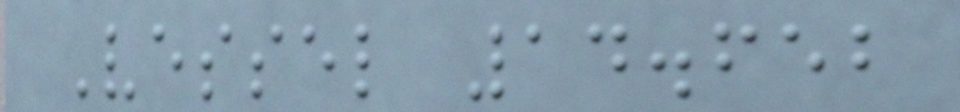Vessel 14.652
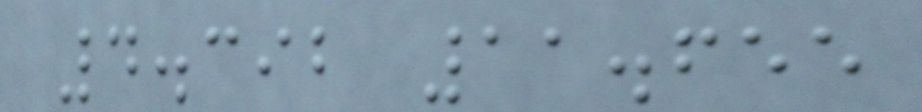4.392 11.655
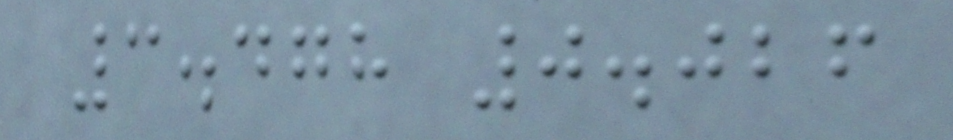3.478 0.026
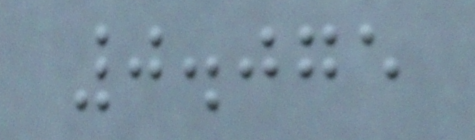0.075
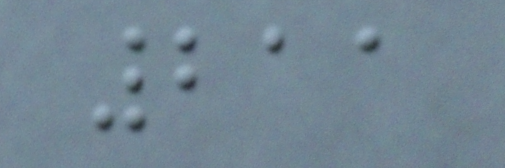211
